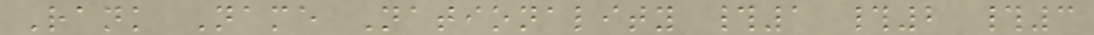Rank Name Nationality #1 #2 #3
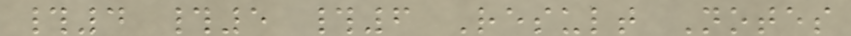#4 #5 #6 Result Notes
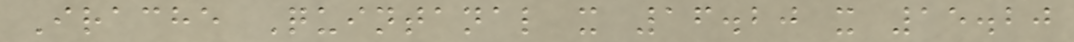Irache Quintanal x 16.20 x 15.20
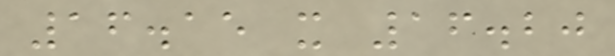16.15 x 16.20
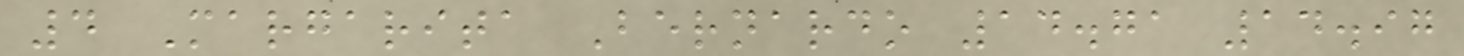4 Margarita Bernardo 14.71 14.97
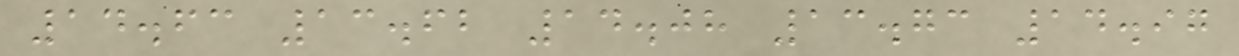14.63 13.62 14.08 13.73 14.97
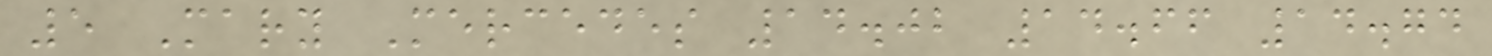5 Mary Mercedes 14.02 14.66 14.74
